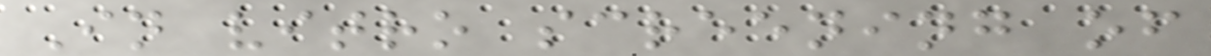In vitro screening of
